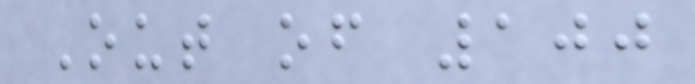Out of 100
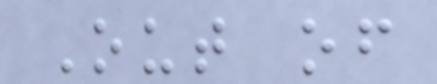Out of
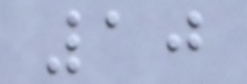10
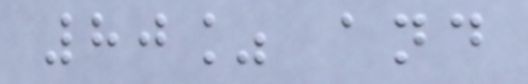80% and
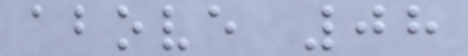above 08
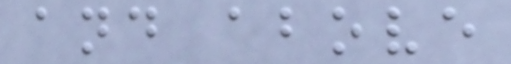and above
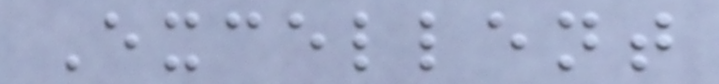Excellent
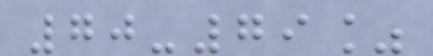70-79%
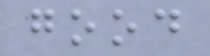good
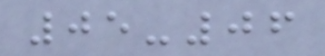05-06
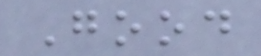Good
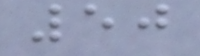50
